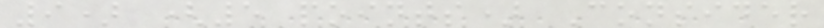9) (5 points) Consider
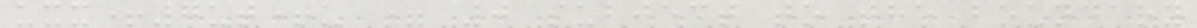uxx+7ut+u = 0 subject to the boundary
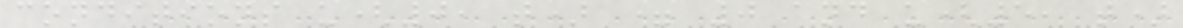conditions u(0, t) = 0 and u(5, t)
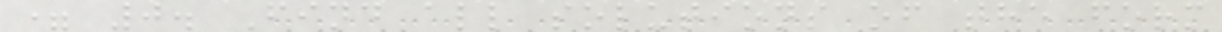= 0. Find all solutions of the form
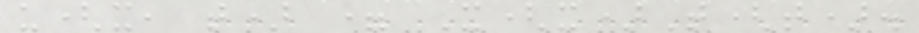u(x, t) = X(x)T(t).
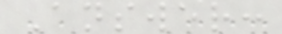Answer:
